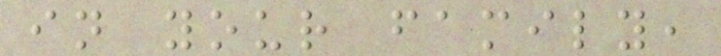in your family,
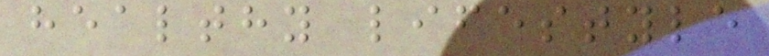healthy lifestyle
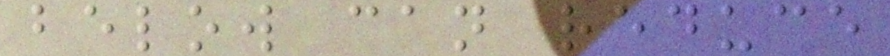below can reduce
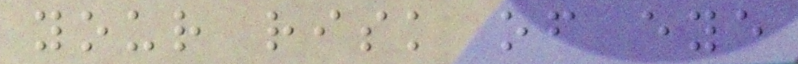your risk of eye
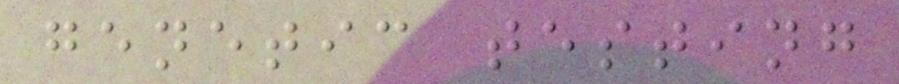genetic testing
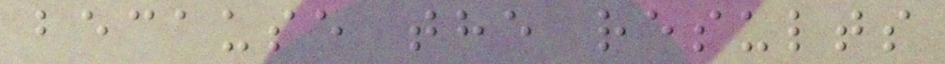because the results
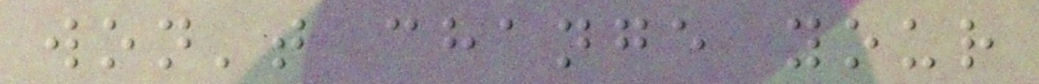won't change your
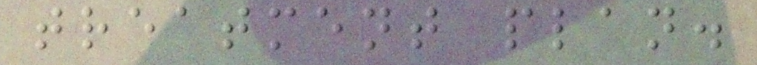treatment plan.
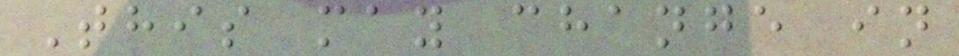This may change in
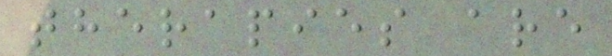therapies are
